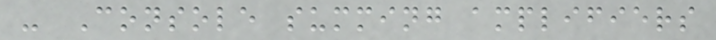- Console summing amplifiers
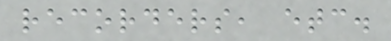recorders, etc.
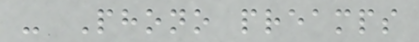- Phono preamps
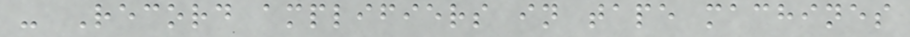- Record amplifiers in tape machines
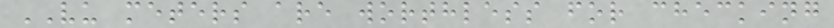VU meters are worthless for checking
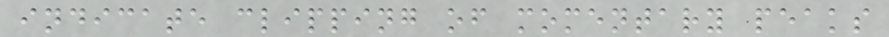indicate clipping of momentary peaks
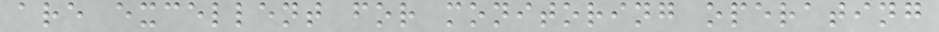are excellent for monitoring operating
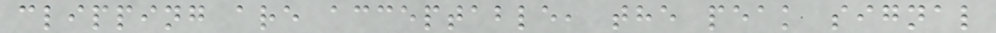clipping are acceptable, the peak signal
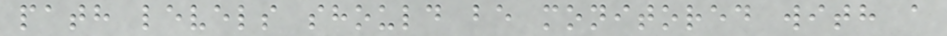path levels should be monitored with a
